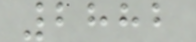2882
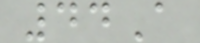44A
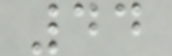44
